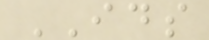IDS
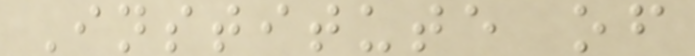Institute of
